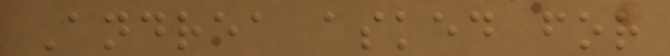Andrea asked for
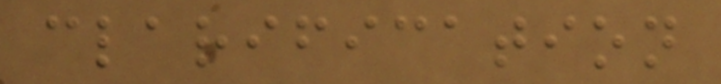clarification
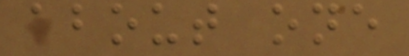about one
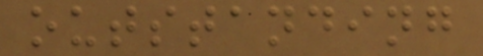outstanding
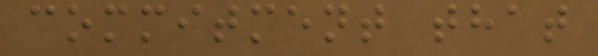commitment that
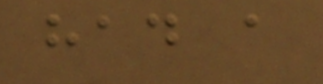had a
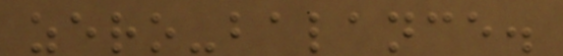zero-balance.
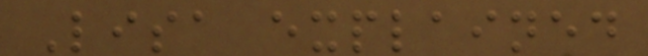Lisa explained
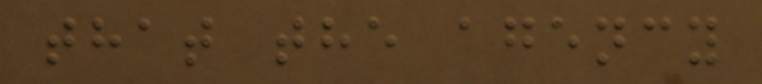that the agency
